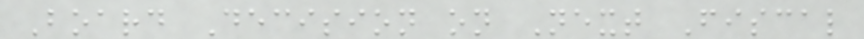Board Decision on Next Fiscal
